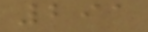291
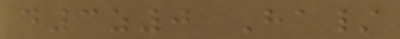d3z0 Ha/
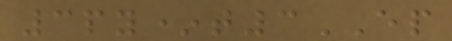3py*t3EP
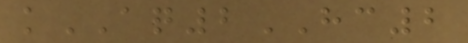kAQ2HC2
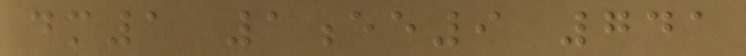dm1 1ee9 741
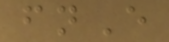fnE
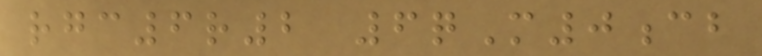rgc6r2 6qM0cb
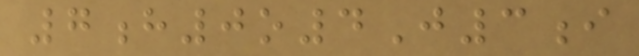7h0o4J3i
